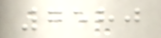7580
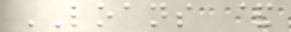LOANS &
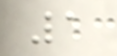1
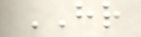HR
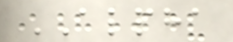ALPHA
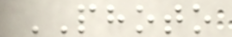PHOTO
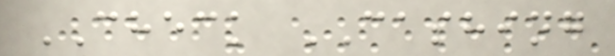CHECK CASHING
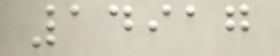14917
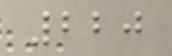220
